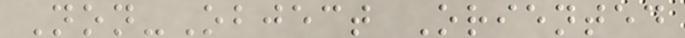Non-Object Oriented
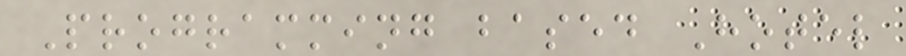Programming based Hotel
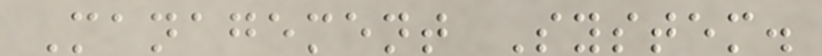Management System.
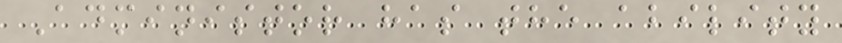Administor has the ability
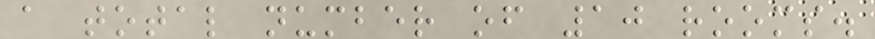a total number of 10 rooms.
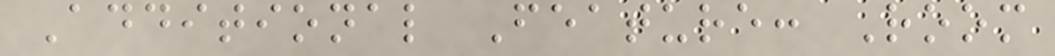Additional Feature: Room
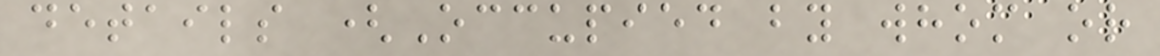details (Occupied by whom or
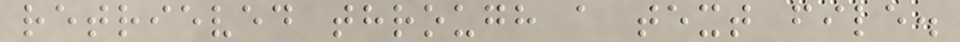retrieved through a text file.
